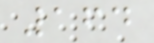164
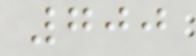700
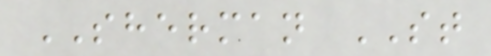SHERMAN ST
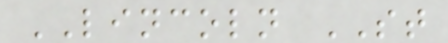LINCOLN ST
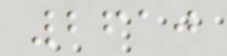2610
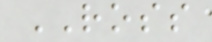ROSS
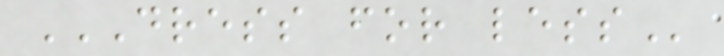DRESS FOR LESS
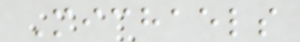Michaels
